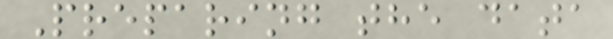Preparing the data
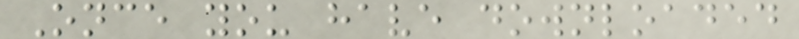Once you have downloaded
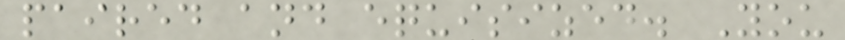paired and equisized. You
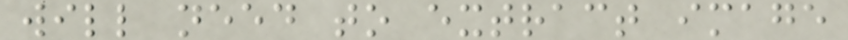will need to extract image
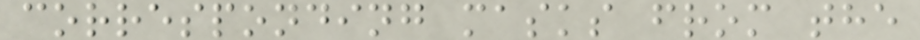corresponding masks from the
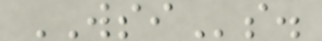WSIs.
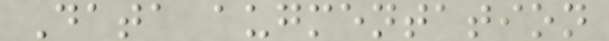Data augmentation
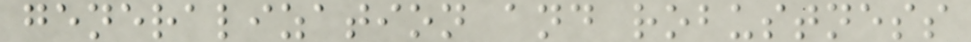generalization and robustness
